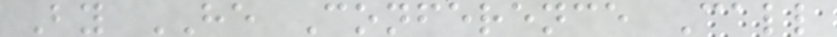By HE Conference Call
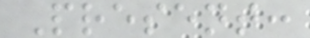Present:
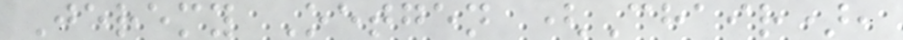Jeremy Oetgen (Chair),
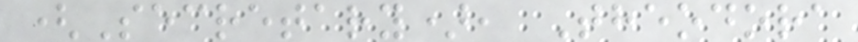(Secretary), Theodora
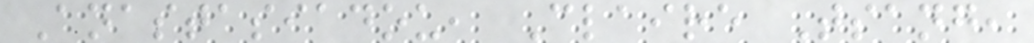Anastasiadou, Claire Tsang,
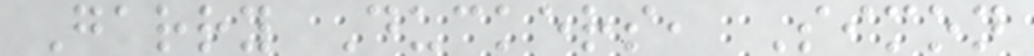Garry Duckers, Simon
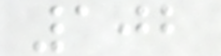102
